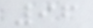96
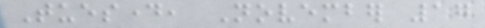Tuesday, November 17
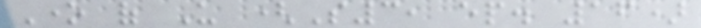One of Us (S3, ep. 16)
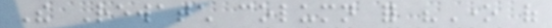The Rewatch column for "One of
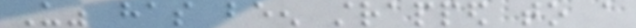Us" has been strapped to a
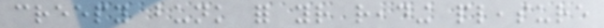creepy bunk for your reading pleasure
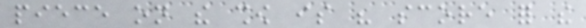piece on the show is his score for the
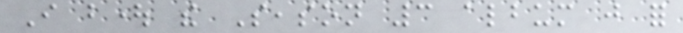I bought the Season 3 album just for
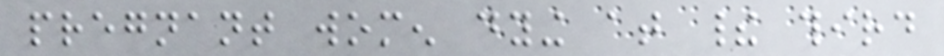pregnant women dying at their third
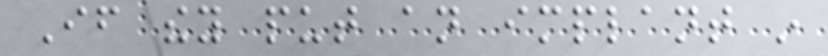If they put an implant in
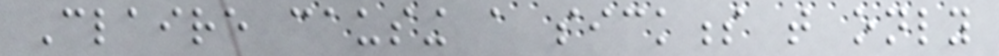Claire causing a sickness that only
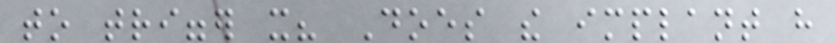to trigger it? Does the implant have
